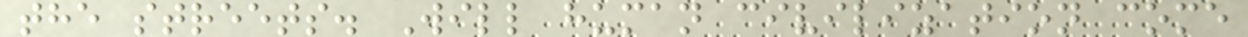the streets. Will human civilization come
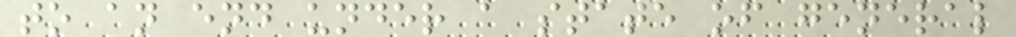to an end under a state of general
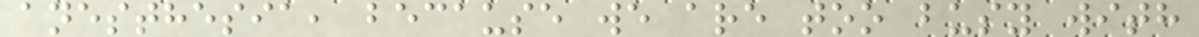anesthesia, because we are too busy with
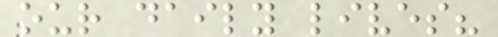our daily lives?
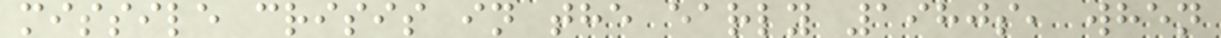missile crisis in the early 1980s, when
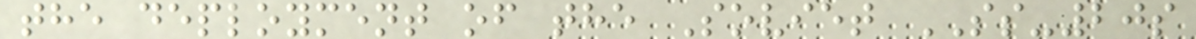the deployment of the Soviet SS-20s
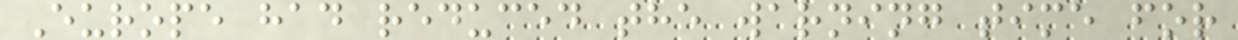Europe had reduced the warning time for
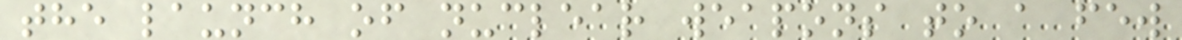the launch of nuclear weapons to a few
